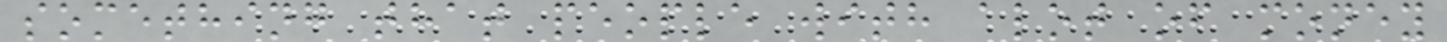something that people with alot of money
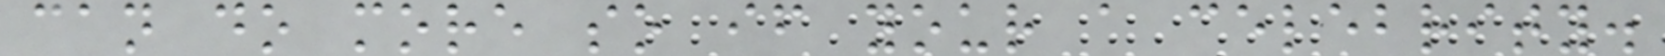can do more so if your a celebrity.
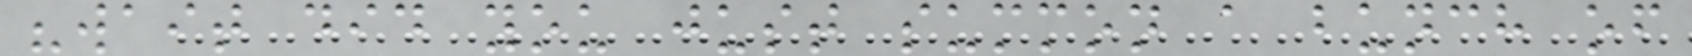"wait did you just summon a bunch of
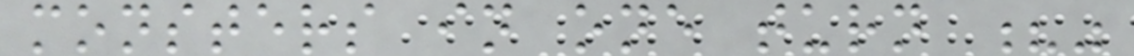monsters in one turn ?"
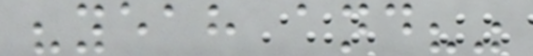"yeah and?"
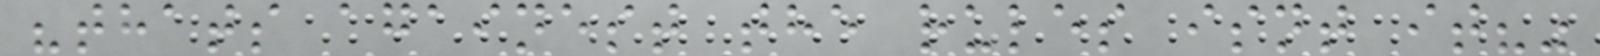"thats againest the rules isnt it?"
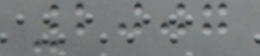2007
